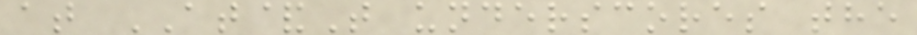at AT&T underscores the
